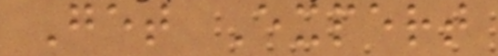Get Expert
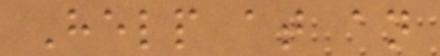Help at an
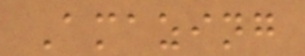Amazing
